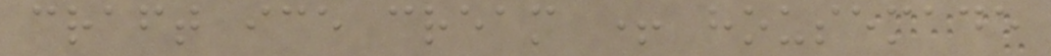craft ice cream + housemade
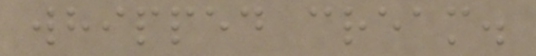whipped cream.
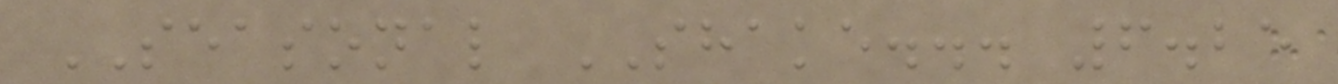SEASONAL SHAKE... 6.25
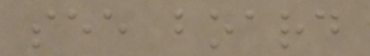see board
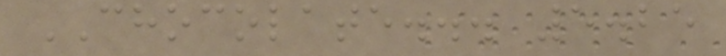CHOCOLATE... 5.25
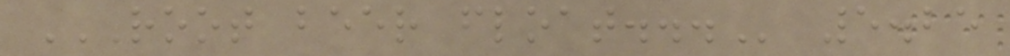ROOT BEER FLOAT... 5.25
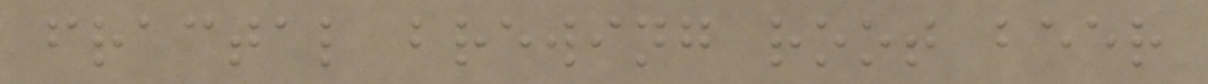fractal brewing root beer
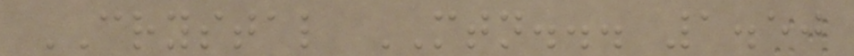CRYSTAL MTN... 1.50
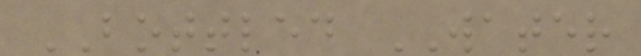BOTTLED WATER
